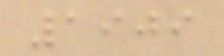1909
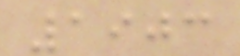1903
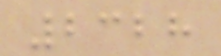2328
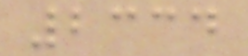2334
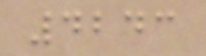4243
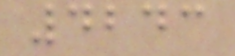4243
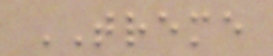TREME
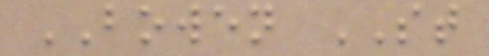BOWEN ST
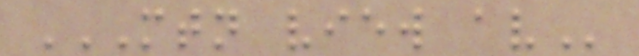MTN VIEW AV
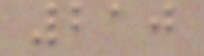210
